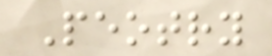Peotry
